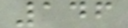146
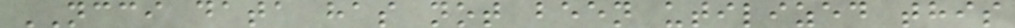NCCI data has not been utilized this
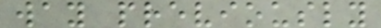way previously
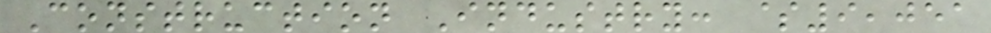Construction Industry: $9,051
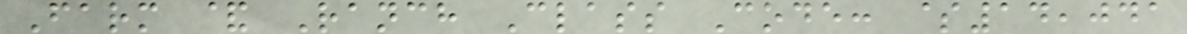Farm & Ranch Class Code: $14,041
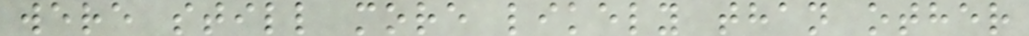were still more likely than other
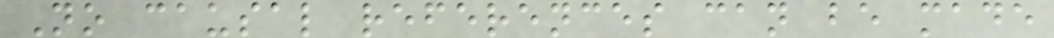No causal references can be made
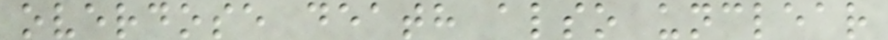overdose death also unclear
